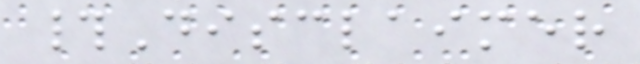#Disclaimer
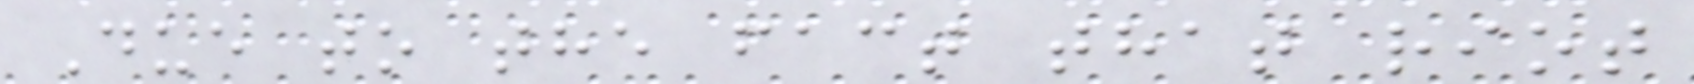Due to the fact that riot
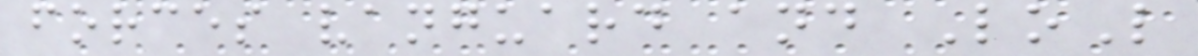forces vanguard and LoL
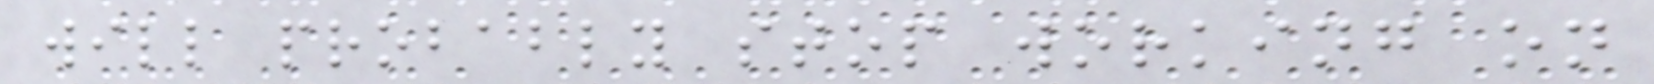will probably stop working on
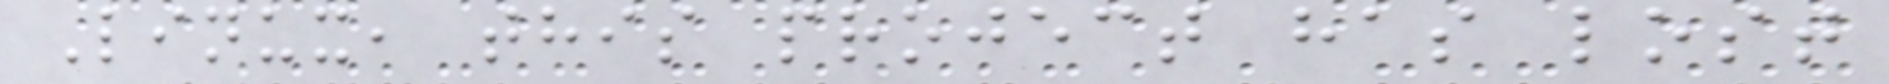Linux, this project has lost
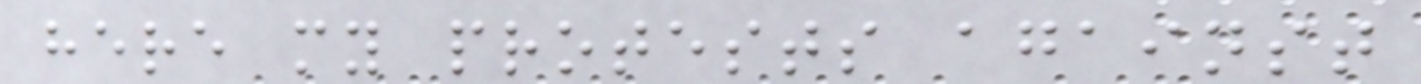here my protests against
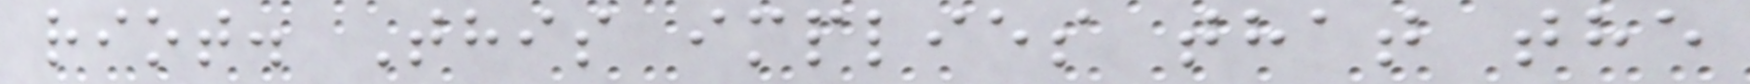riot. This implies that the
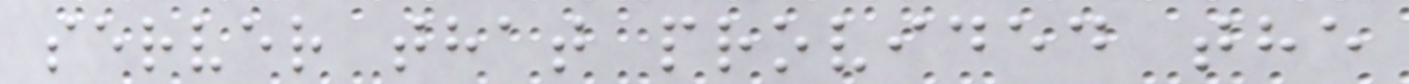server that provided the
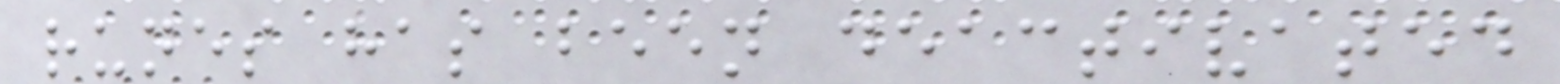runes has been deactivated
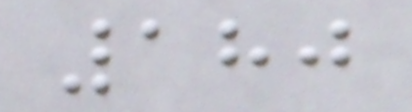180
